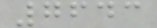7643
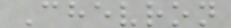Chevron
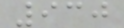930
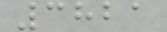3821
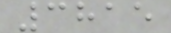3815
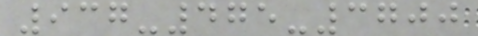937-475-3700
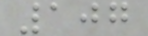107
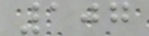107
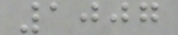1007
